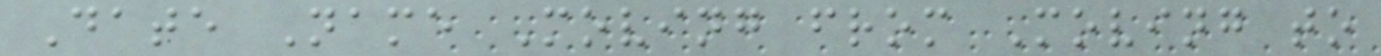Date Name Moving from Moving to
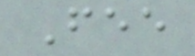Fee
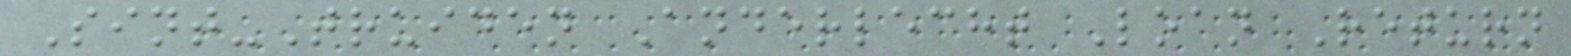Sint-Truiden Anderlecht Loan Return
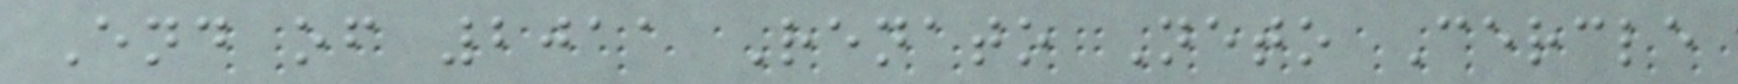End of 2011 Renato Neto Cercle
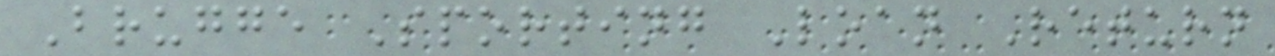Brugge Sporting Loan Return
